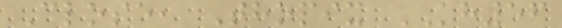Close, Thopix KH56
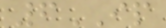6IP
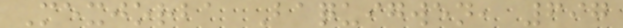Mexjorba Baquigwen, 697
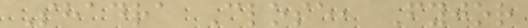Shadra Close, Fyjor
